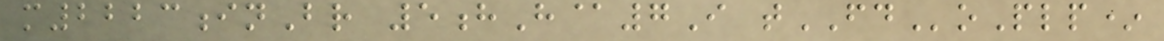m2223inBr 5hH@7I tFDoPlp*
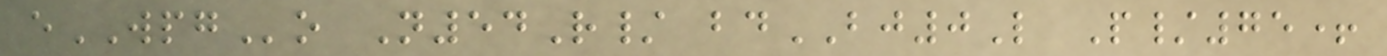eWPGo N54R/ bdBJ0L P/75+
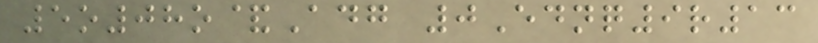5o08o&Adg 0Ednq9r13
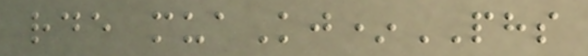rde muaKj*PHS
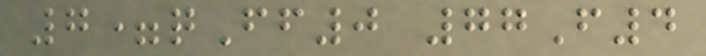7=qFf0 77F4
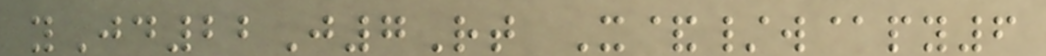yJd22J7Rt X&/w@py6
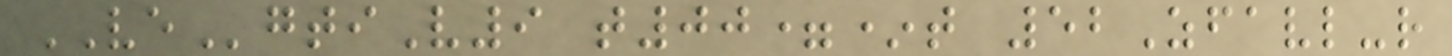VEgtiV9 t00=*t 52Zfavl-r
